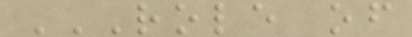ROLE OF
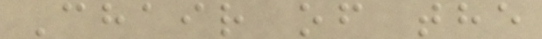Chair of the
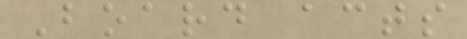Board acts
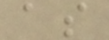as
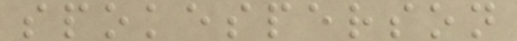spokesperson
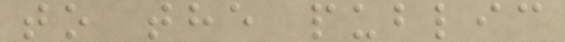to the public
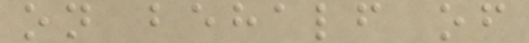on behalf of
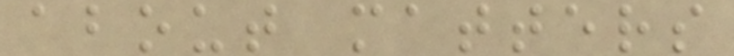about matters
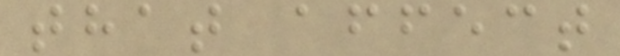that affect
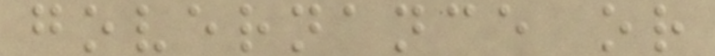governance or
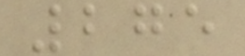275
